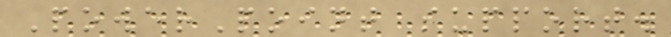PowerPoint support.
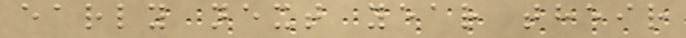early next year their
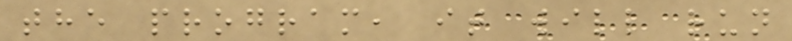the program, it will run
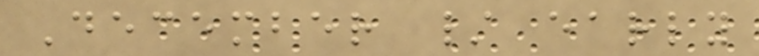December / early
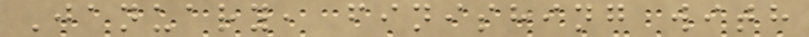January, finishing with
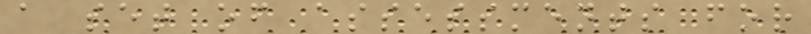a set of assessments for
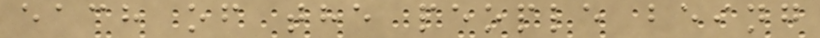each of the people being
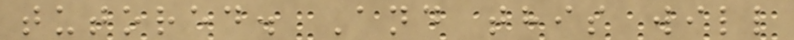tutored. And this will
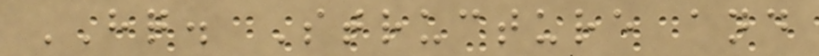HQ. Structure and
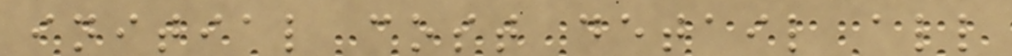initial cost detail all
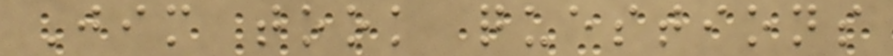Jim took questions
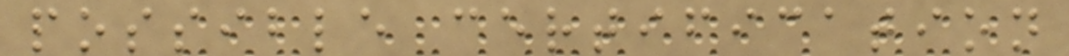possible certification
